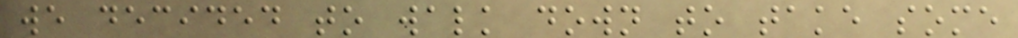we decided to walk down to take some
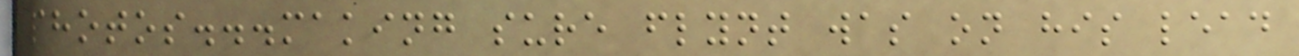photos...making sure flynt was on his lead
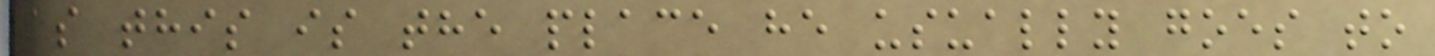as this is the place he usually goes to
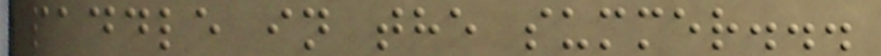paddle in the summer...
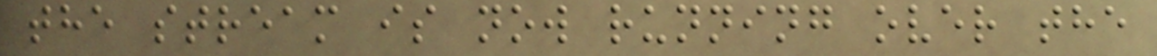the stream is now running over the
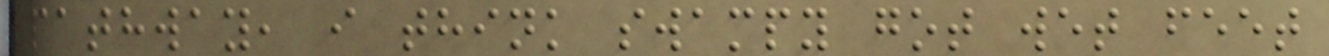pathway, i think swampy got wet feet
